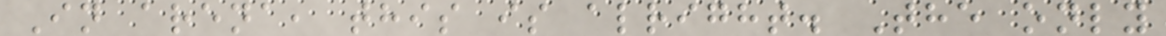In arena, this is alright. The only
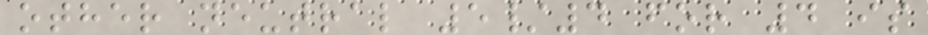other neutral 5/4 for 4 is
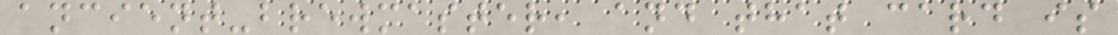ancient-brewmaster, and that card is
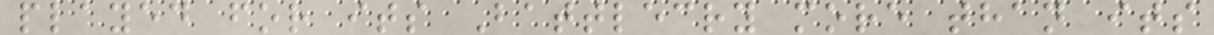played for its Battlecry more than its
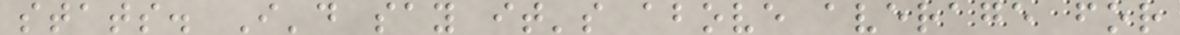stats. I'd say it's above average for
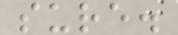sure.
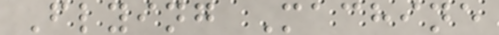Flying Machine
